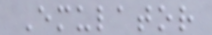Emulator
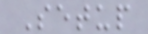Setup
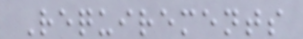Requirements
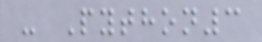- Python3
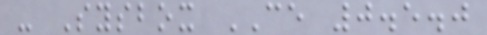- Sysbox CE 0.5.0
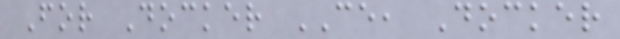For Docker CE, Docker
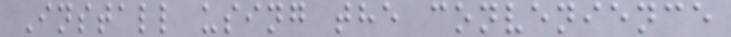Install using the convenience
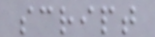script
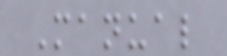Manual
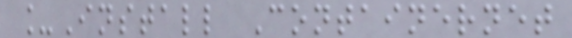_Install Containernet
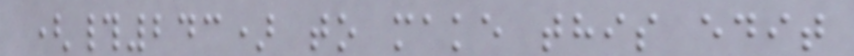(#243) to make this edit
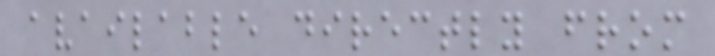available directly from
